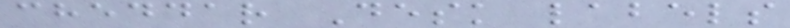cheddar Desk labels
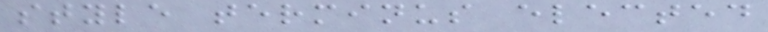style terminus elected
